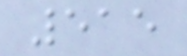515
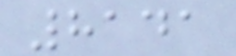8141
